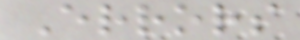Errors
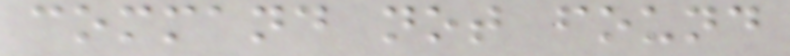command not found
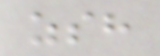zsh
